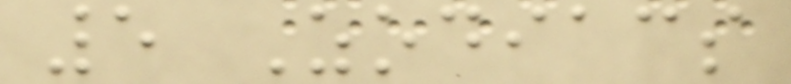5 Zodiacs
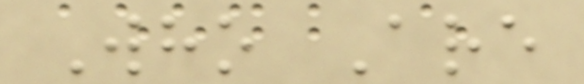Who Are
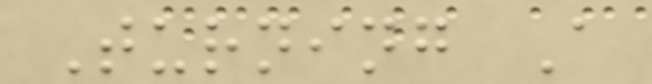Turning A
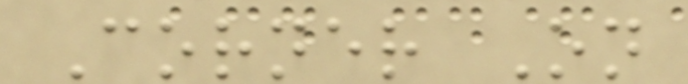Corner On
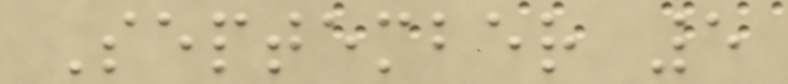September 5
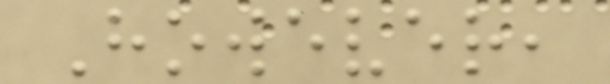However,
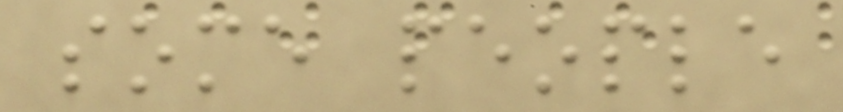some people
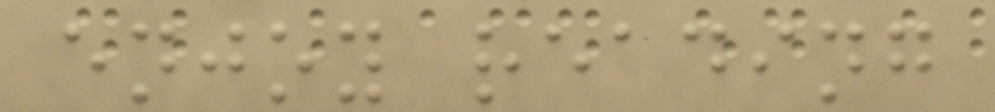enjoy reading
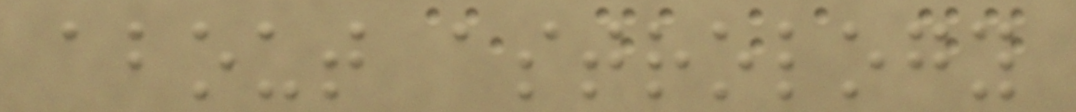about astrology
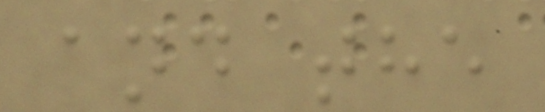and the
